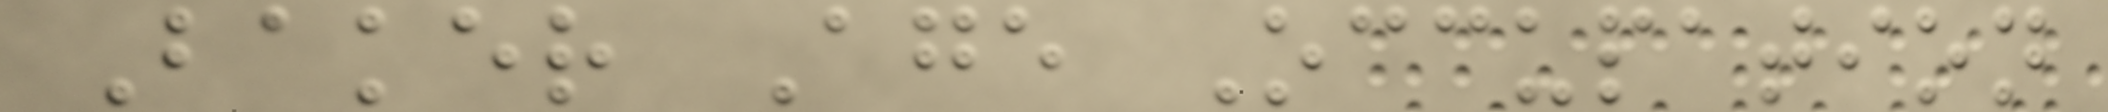Baker Age Occupation
